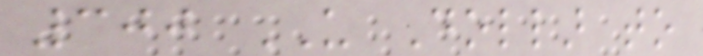300 US Dollar to
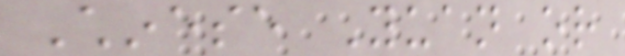Chinese Yuan or
